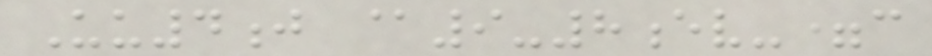Uu4j @9-8ev-=c
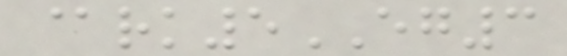@rk5EG3
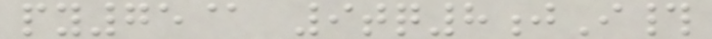py75@ 9tq8jI#
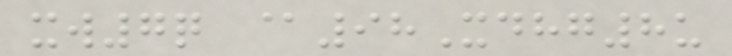xw7q @98Xdhg8u
